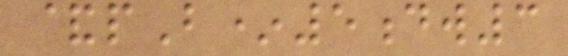&pB*5dw3
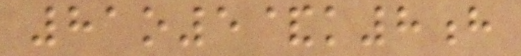81o5&k8h
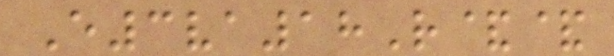E3va18R&&
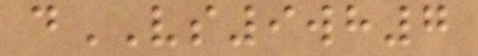dVS9wh7
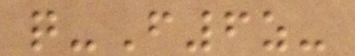q-F6z-
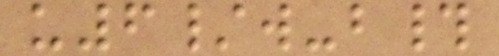u6/w-b#
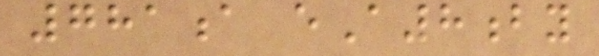781a eA8by
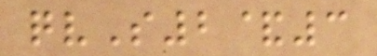qvS2&3
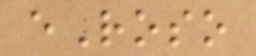eRoso
